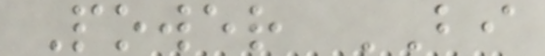Power BI
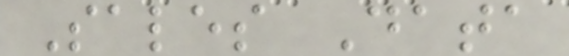Sales Data
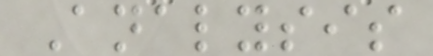Analysis
